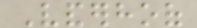Vanderhoof
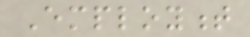Employment
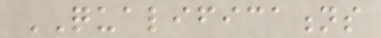QUALIFICATIONS
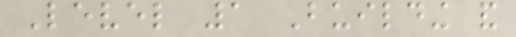Level 1 Building and
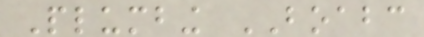Plumbing BOABC
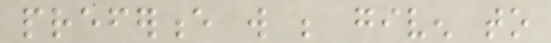preference will be given to
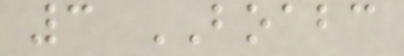3 BOABC
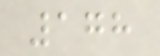178
